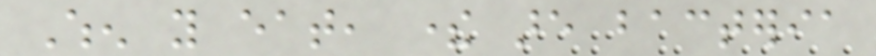When you eat, there are bacteria
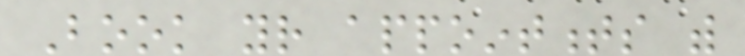Book your appointments with
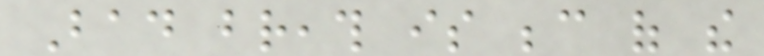Bad breath is because of the
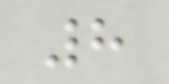8
